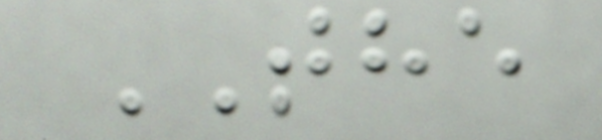THE
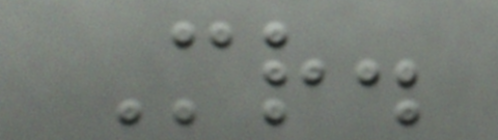Mr.
